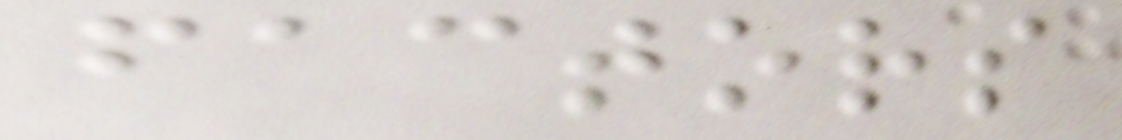factors
